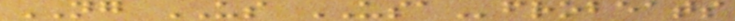NG US USAfrobeats
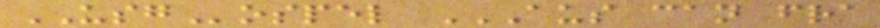USGospel AUS CAN FRA
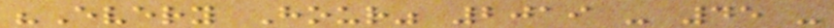"Every Hour" 2019 - 45 -
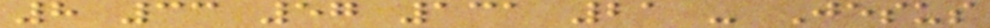8 33 57 131 21 - Jesus
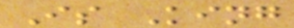Is King
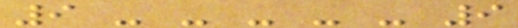9 - - - - - 9
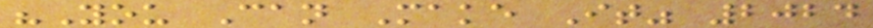"You Can Make It" 2024
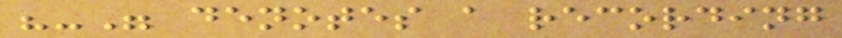"-" denotes a recording
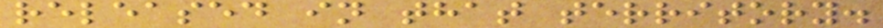released in that territory.
